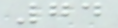74
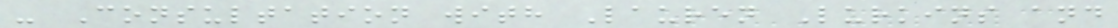- Consultation with Lauren Lurkins and
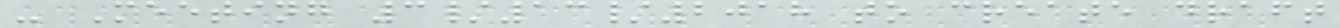- Meeting 3/13/2018 to create draft
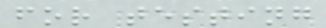for testing
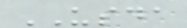USDA
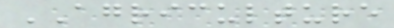AGRICULTURE
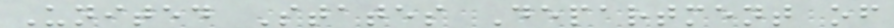United States Department of
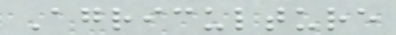Agriculture
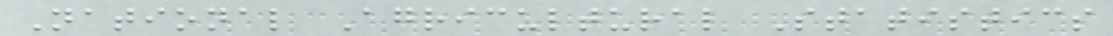National Agricultural Statistics
